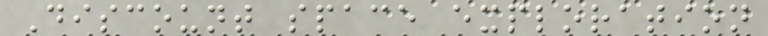Discount space exploration
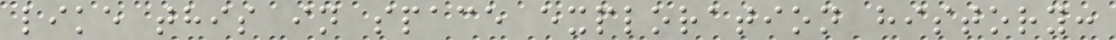like this in space exploration history:
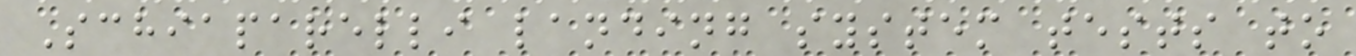Schiaparelli landing system tests to
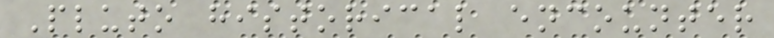Pluto historical encounter
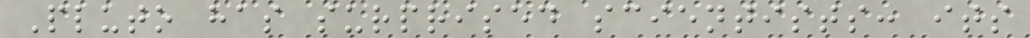Pluto has surprised scientists: its
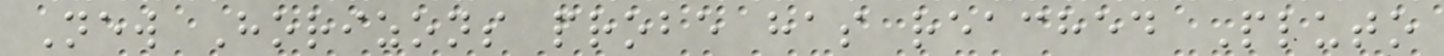New Horizons probe has reached Pluto
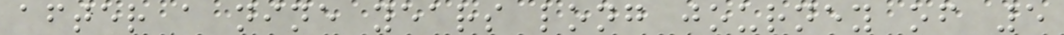after a nine years long journey of 5
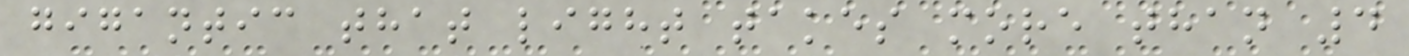gigantic that light takes more than 4
